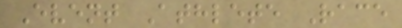Event Athlete Race
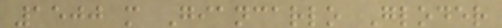1500 m Giancarlo Gloder
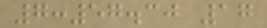7:57.30 17
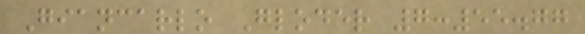Giancarlo Gloder 7:55.77
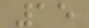15
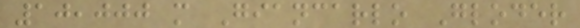10,000 m Giancarlo Gloder
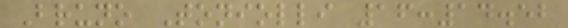Bruno Toniolli 16:14.52
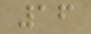16
